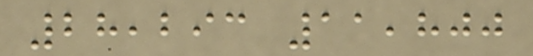28,293 11,800
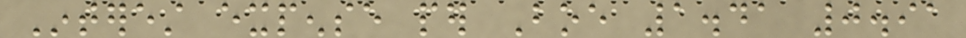Interest expense per Boe 1.41 0.91
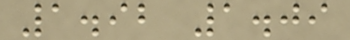1.92 1.09
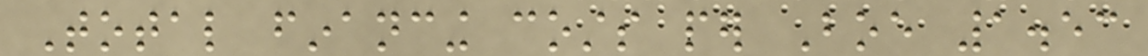Total financing costs per Boe 1.53
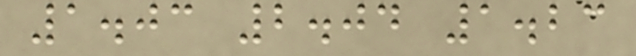1.03 2.04 1.23
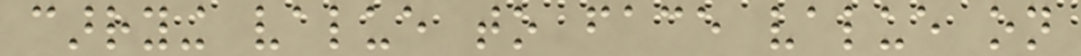carrying value to face value on
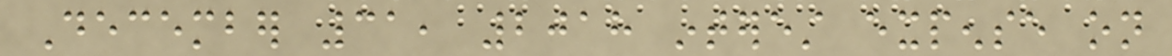December 31, 2018 interest expense on
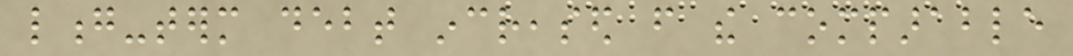long-term debt increased from the comparable
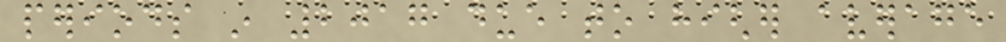periods in 2017 due to higher average
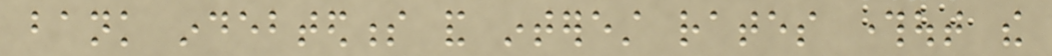bank indebtedness and interest rates throughout the
